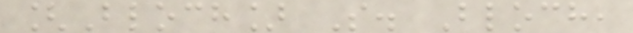[Bloch] S. Bloch,
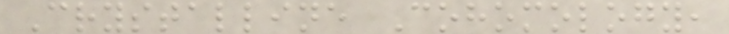Crystalline Cohomology,
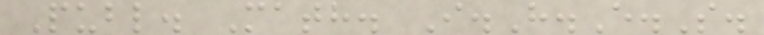Publ. Math. I.H.E.S.
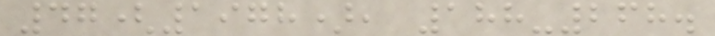47(1978), 188-268.
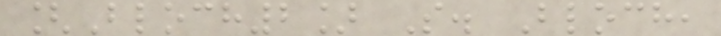[Bloch2] S. Bloch,
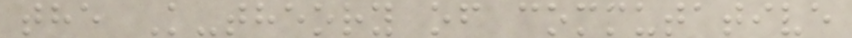the K-theory of commutative
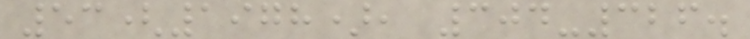53(1978), 304-326.
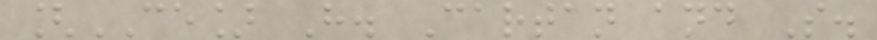[CE] H. Cartan and S.
